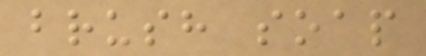brush soap
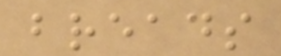breads
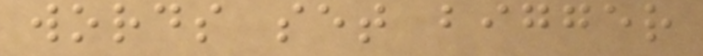words set bigger
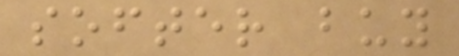softer buy
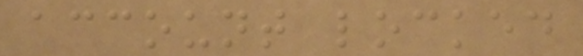account locked
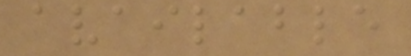available
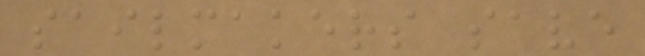sailmakers save
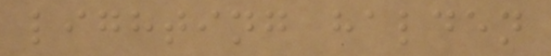lighting halden
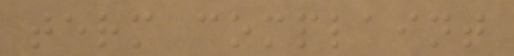term complaint
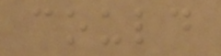could
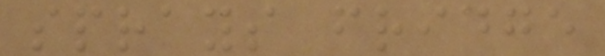sprays fridge
